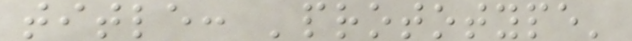title: 'prototype'
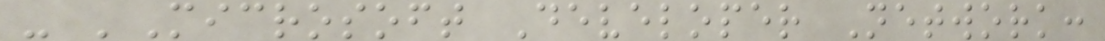- 'Microsoft Developer Network:
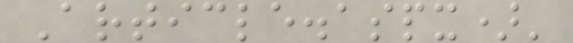Article.aspx)'
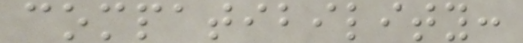compatibility:
